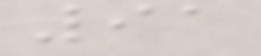91
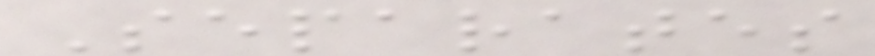Separates
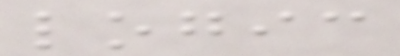logic
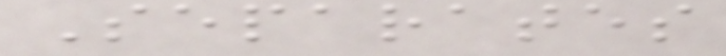Separates
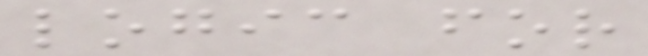logic for
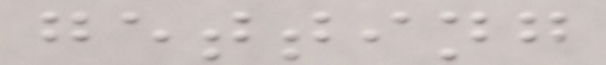getting
